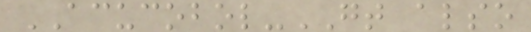ACUCOBOL-GT also
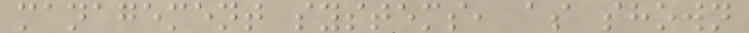management systems, as shown
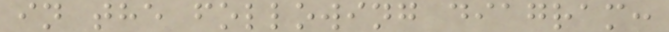in the following diagram:
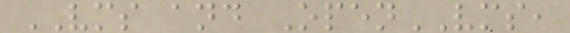VMS and OpenVMS,
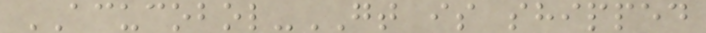ACUCOBOL-GT is shipped
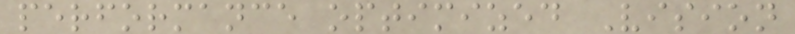performance optimized Vision
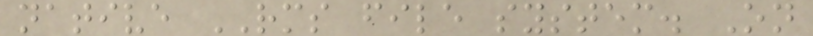native RMS file system. On
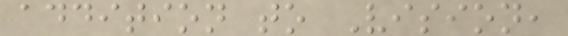addition to Vision,
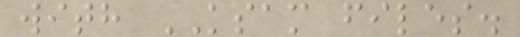with KSAM files.
